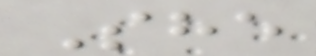She
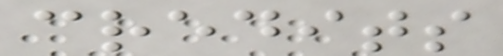credits
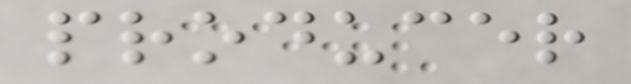producer
